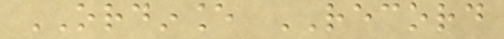ORDINANCE RECORD
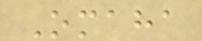Omaha
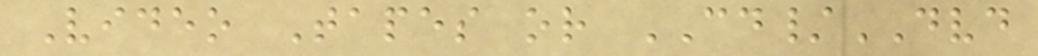Video Tapes or CD/DVD
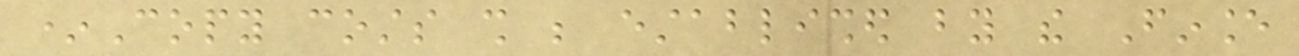*Copy costs shall be established by the Finance
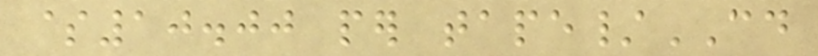$10.00 per tape/CD
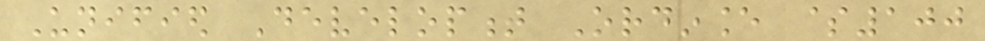Unified Development Ordinance $100
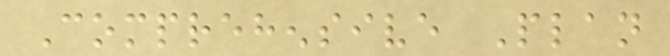Comprehensive Plan
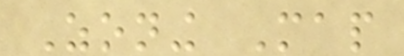Zoning Map
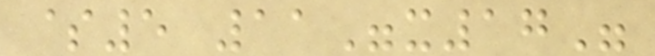$5 11"x17"
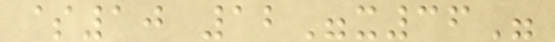$10 12"x36"
